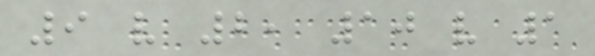9 v 2, 10 v 1
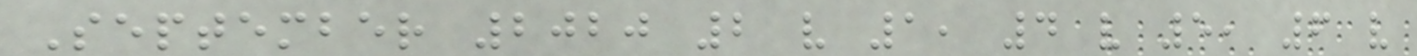September 2020 2 v 1, 4 v 5, 6 v
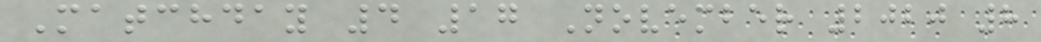Matchday 4 17 November 2020 8
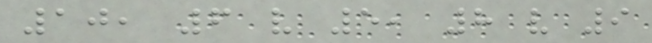10, 6 v 5, 8 v 9
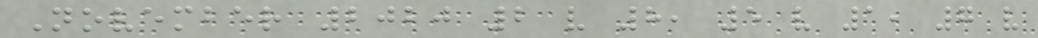November 2020 2 v 8, 5 v 1, 7 v
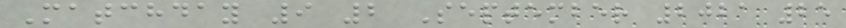Matchday 9 2 September 2021 25
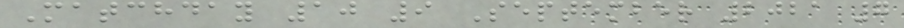Matchday 10 9 September 2021 7
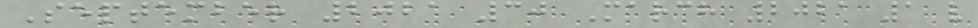September 2021 30 March 2021 1 v
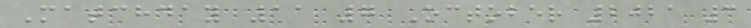Matchday 11 7 October 2021 3
